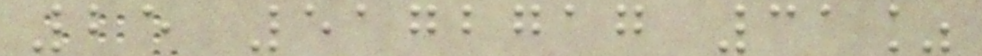25 5172717 31%
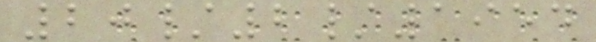20/2/1954
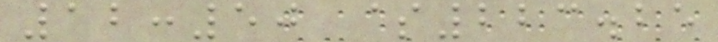12:50 $223.25
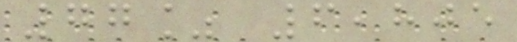77% 6,805
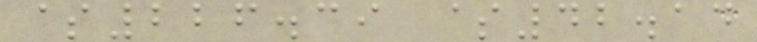$226.39 $42.14
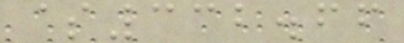$332.66
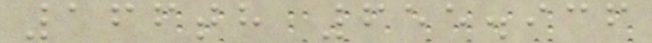166th 655.936
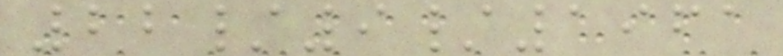22/9/1961
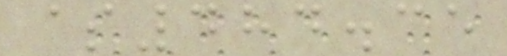$484.35
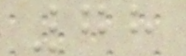78
